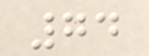74
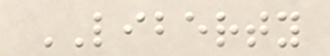LIBERTY
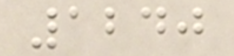1240
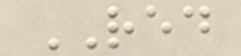RED
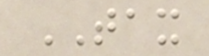TAX
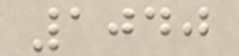1040
